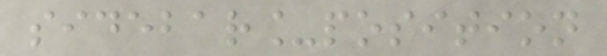sidebar_position
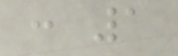: 1
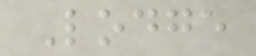Lodge
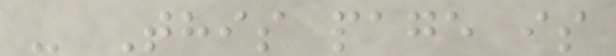- This page is
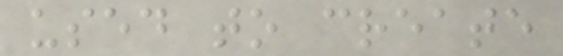used to create
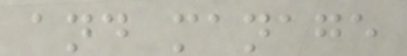and manage
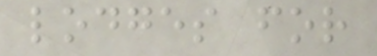lodges for
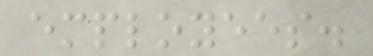employees.
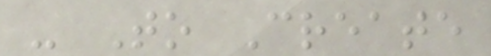- To Create
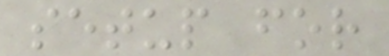setup for
